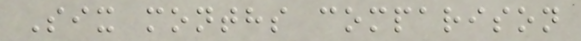Six months comparison
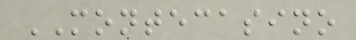MONTECASINO
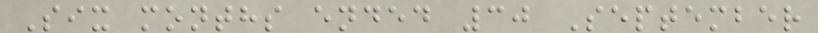Six months ended 30 September
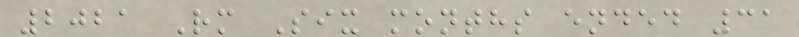2021 Rm Six months ended 31
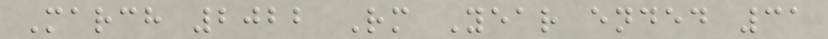March 2022 Rm Year ended 31
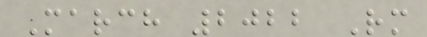March 2022 Rm
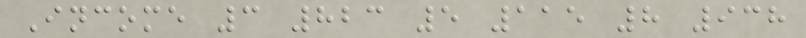Income 3 823 5 115 8 938
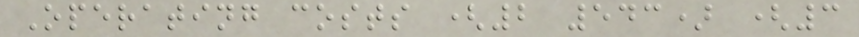Operating costs (2 543) (3
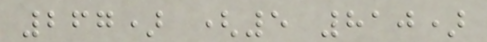267) (5 810)
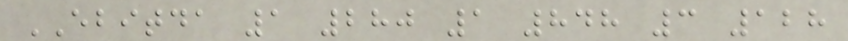EBITDA 1 280 1 848 3 128
